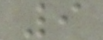9
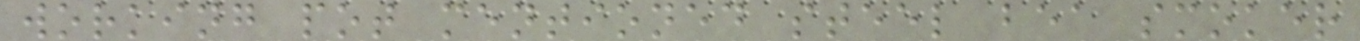working pot mentioned steel bea smoker
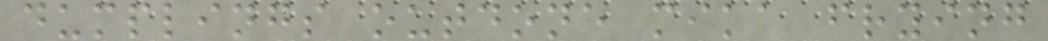dumplings outdone mika frying
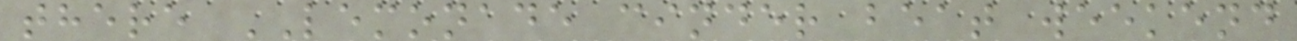there LEMONADE cinder beat weekend
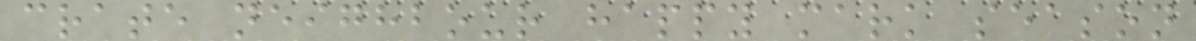crate neighbour happy mark season
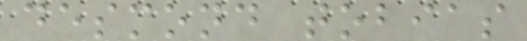desmond tobias
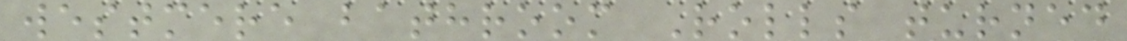westmere bathroom Rolls turned
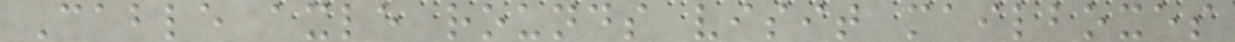Cable axle rounds visit mailboxes
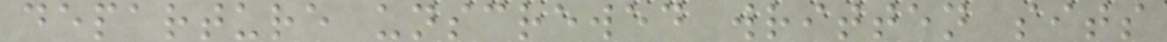departure unscrewed written sits
